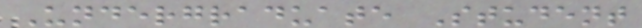Undergraduate Student
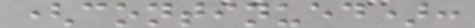(continued):
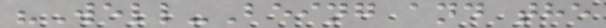"Well-Being and the
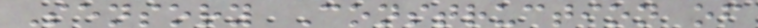Sensory Construction of
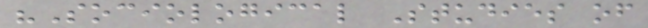"Sociological Studies of
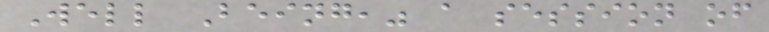Well Being," a session of
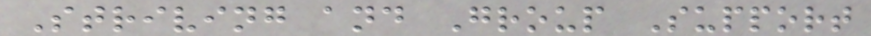Striving and Group Support
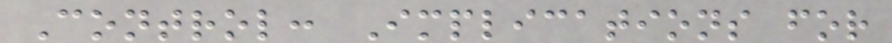Control: Implications for
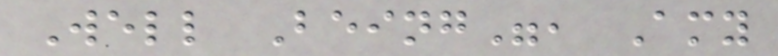Well Being", Amy
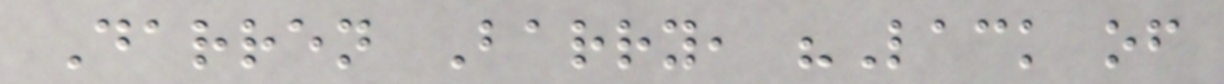Darren Barry, "Lack of
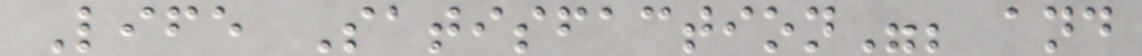Life Satisfaction"; and
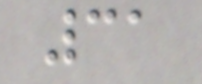31
